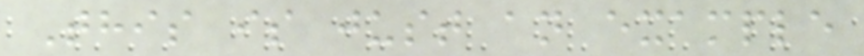This is just an example
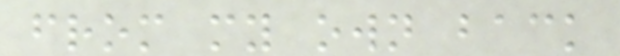from my own back
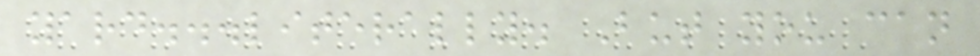yard...literally. But you can
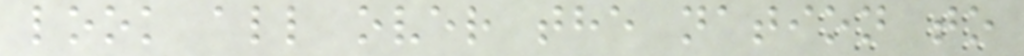look all over the nation to
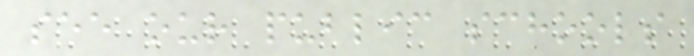see our public schools
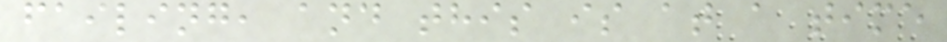failing, and this is at a time
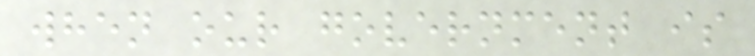when our government is
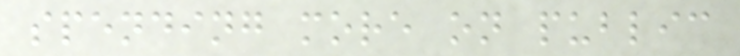spending more on public
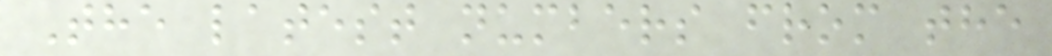The latest numbers from the
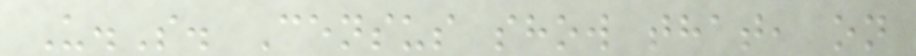U.S. Census show that, on
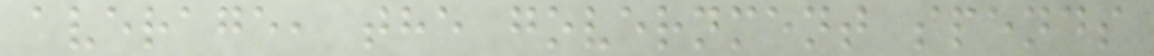average, the government spends
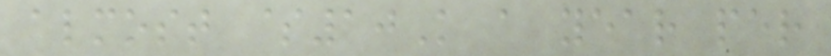almost $10K a year per
